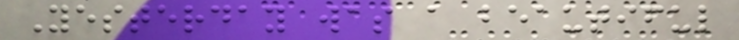Yesterday was a beautiful
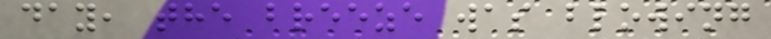day, the breeze was blowing
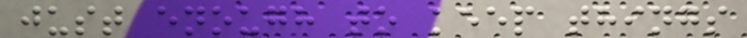just enough to keep things
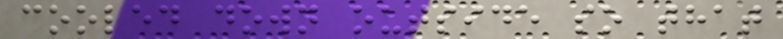cooled down outside so that
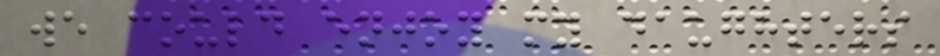we could enjoy my daughters
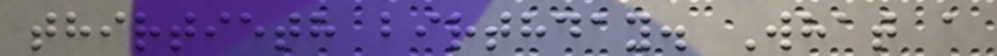thirtieth birthday. What a
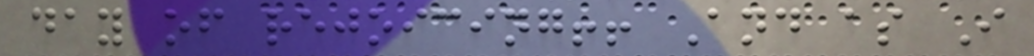day of rejoicing!! And as I
